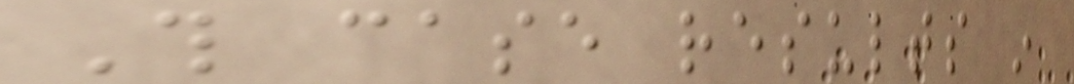This case results in
